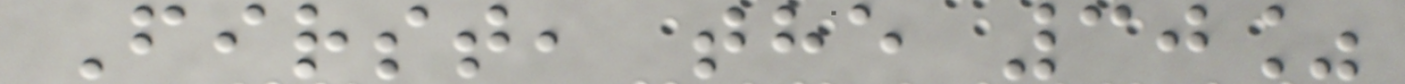First, the 30%
